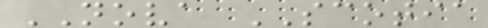NOVA SCOTIA
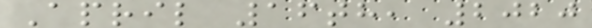April 16th, 2020
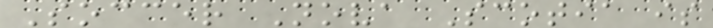Soccer Nova Scotia is
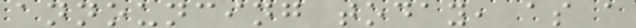announcing today, as a
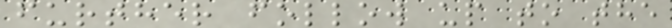further follow up to the
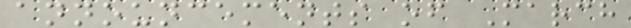announcements of March
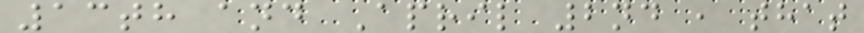13th and April 2nd , that
